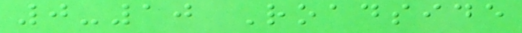0-10 Roadside
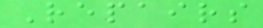Repairs
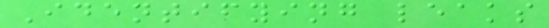Identifying leaks
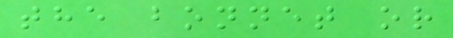the bonnet or
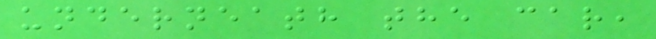underneath the car,
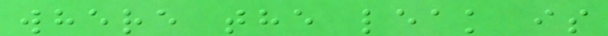where the leak is
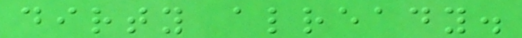dirty already.
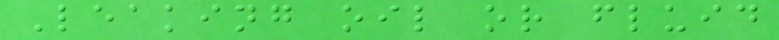Leaking oil or fluid
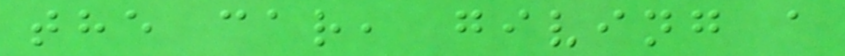the car, giving a
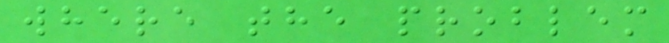where the problem
